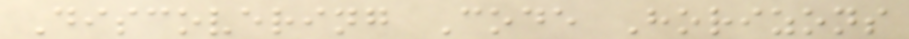Discovering Code Horizons
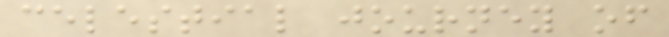celestial journey of
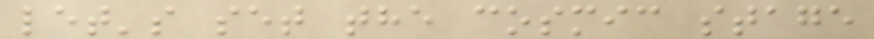let's set the cosmic stage
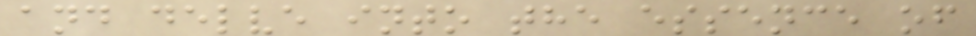and delve into the essence of
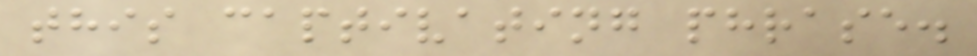this captivating phrase.
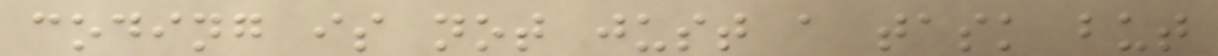coding is not just a task but
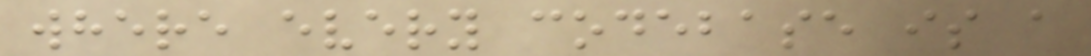where every codebase is a
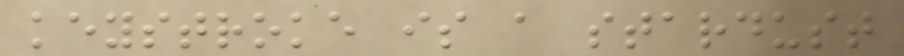keystroke is a stardust
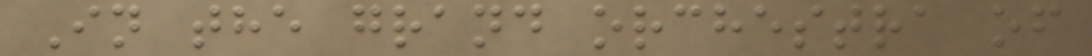In the grand orchestra of
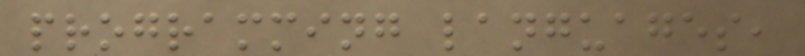programming languages,
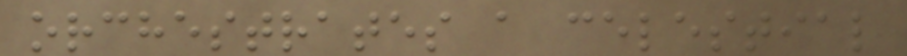orchestrates a celestial
